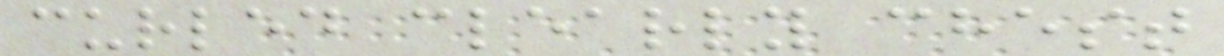curled clearly chest
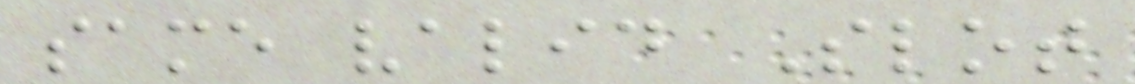same valid Slot
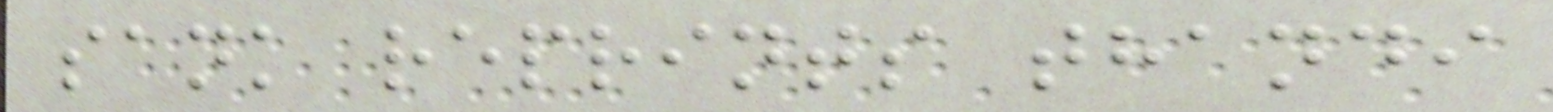sank reprints thandi
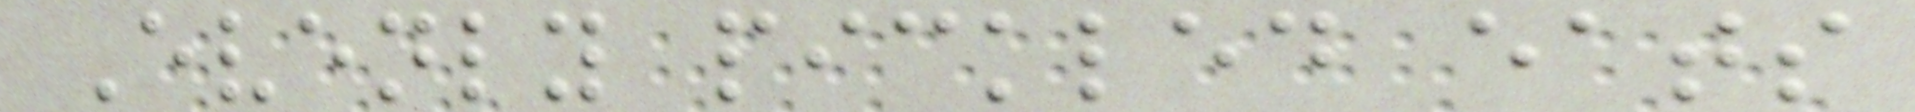Evenly pickled eats
